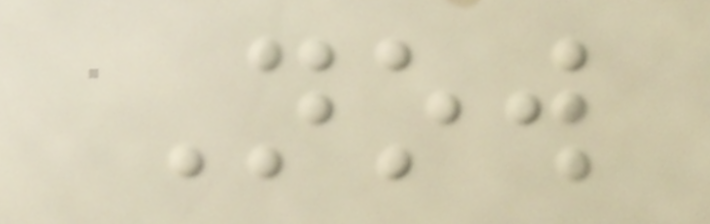Now
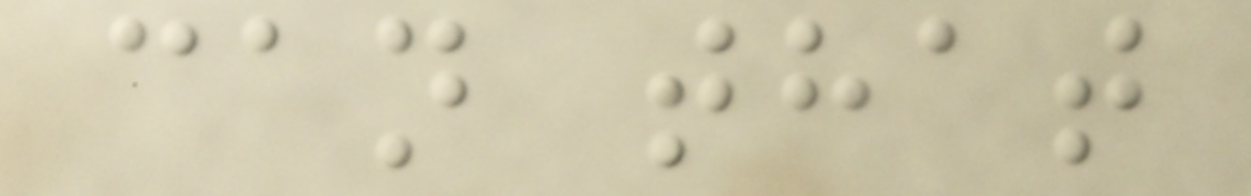can that
